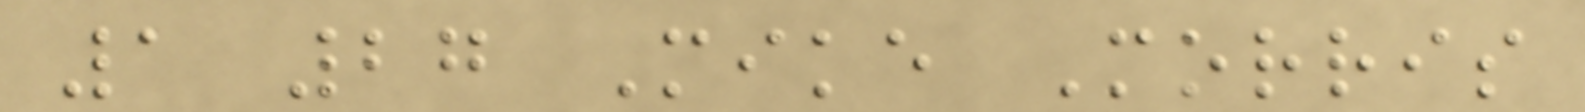1 27 Mike Morris
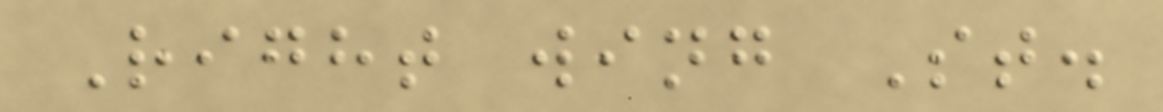Right wing St.
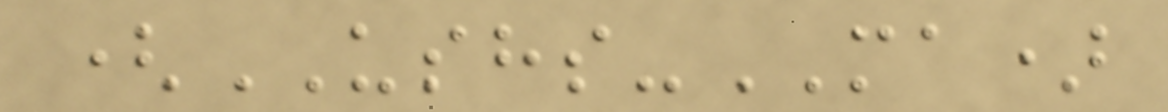(USHS-MA)
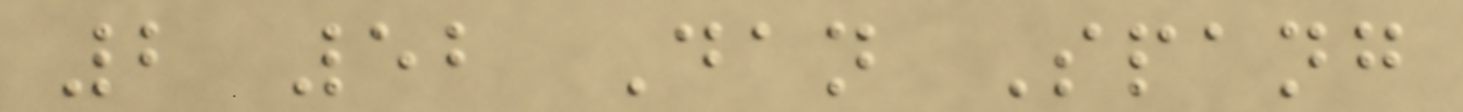2 52 Dan Spang
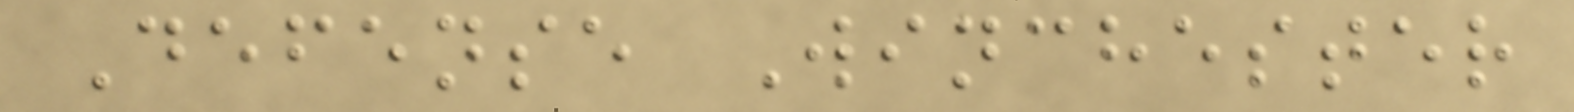Defense Winchester
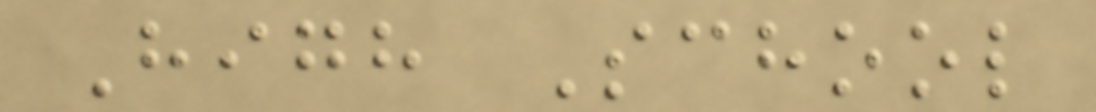High School
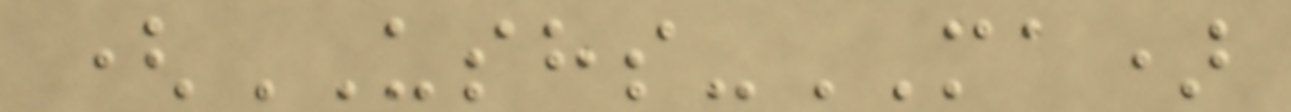(USHS-MA)
